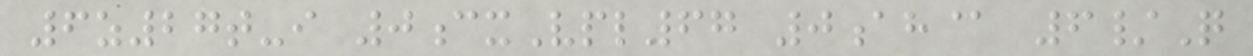6z27t-i 0cxVpl67 0ah@ 6/Q
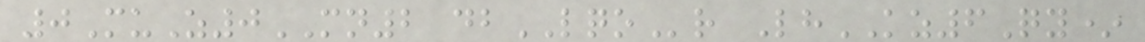0MuZ0MN2 dbLQOr LhKZ6Qy*
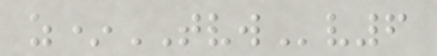z*TVWv6
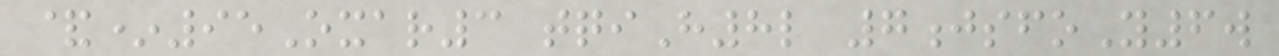&*95Oxar3 tqiH8l 7jsfoY6w
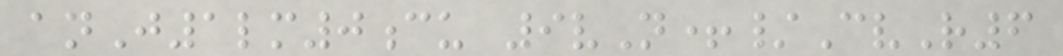anJ1lm0cu 9vN+/CvR6
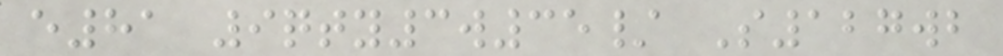e81 9qty3w35/ S127wb
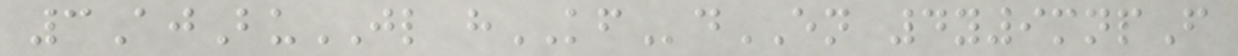3AjBuJL hKFdEN 4y9mnpF
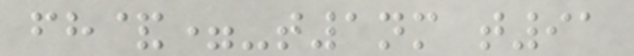fh&=-t1nm t91
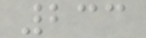233
